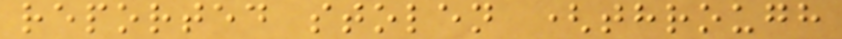reported stolen (through
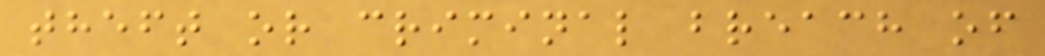theft or criminal breach of
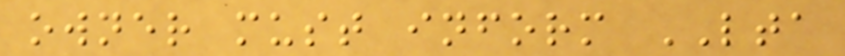owner must inform LTA
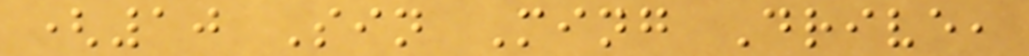(10 Sin Ming Drive,
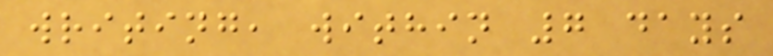writing, within 7 days
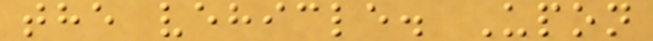the vehicle. Upon
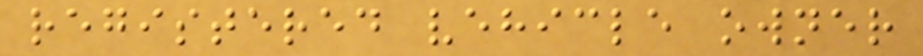registered vehicle owner
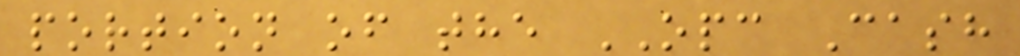portion of the OPC Cash
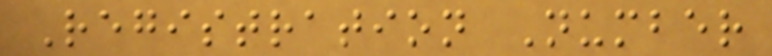Registration Number
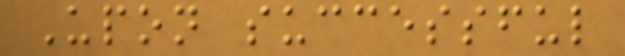Upon successful
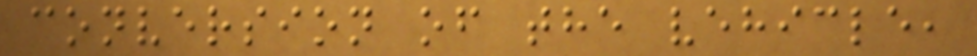conversion of the vehicle,
